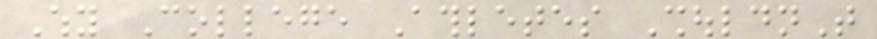Why College Athletes ShouldnT
